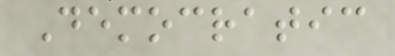Democratic
